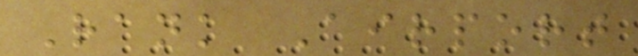Rank Airport
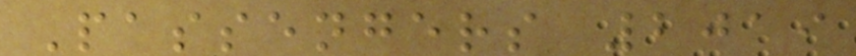Passengers 2019
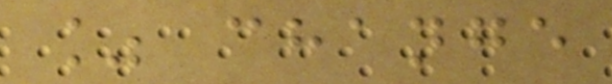% change
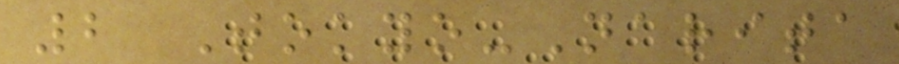2 Tokyo-Narita
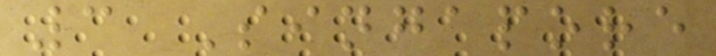3 Singapore
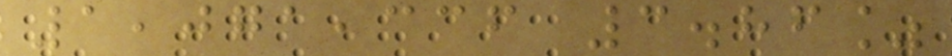1,071,336 3.86%
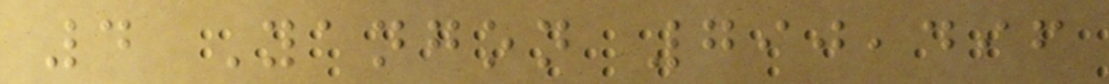4 Yangon 790,496
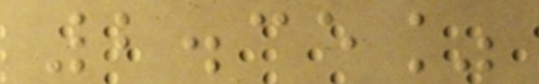2.35%
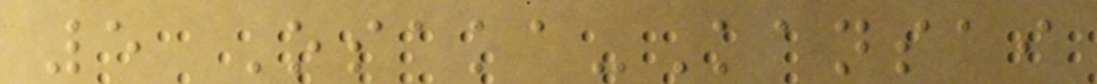5 Osaka-Kansai
